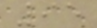95
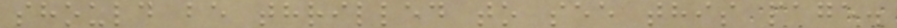should be thrilled to see this page.
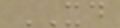XD
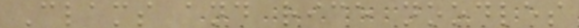Clams and rice noodles
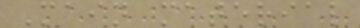Main material
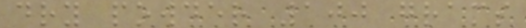dry powder 100 grams
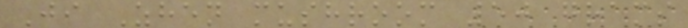Ji Zhen mushroom 50 grams
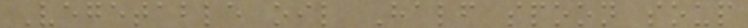Vegetable oil Half spoon soup
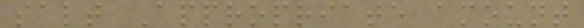salt Appropriate amount
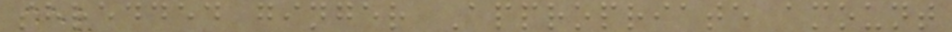shredded ginger Appropriate amount
